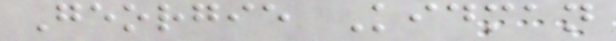Georgie Kidman
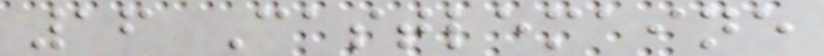16 Castlemaine
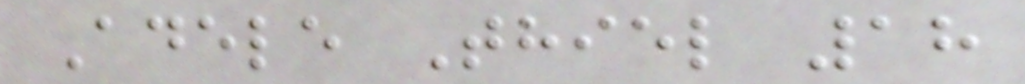Adele Thiel 18
